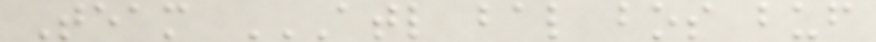Team ATL BAL BOS BUF
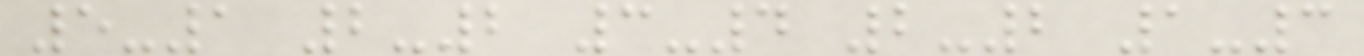5-1 2-2 3-4 2-2 1-3
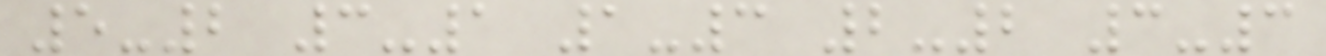5-2 3-1 1-3 2-2 3-3
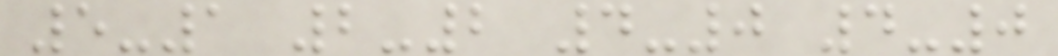5-1 2-2 4-0 4-0
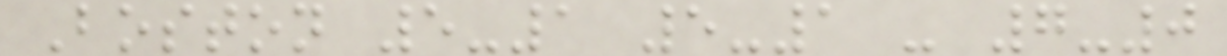Boston 5-1 5-1 - 7-0
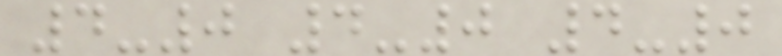4-0 4-0 4-0
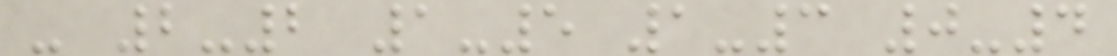- 2-2 1-5 1-3 0-4
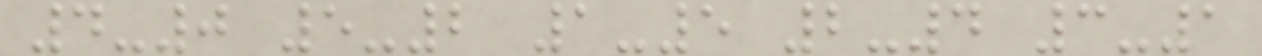4-0 5-2 1-5 2-4 3-1
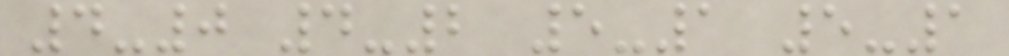4-0 4-2 5-1 5-1
